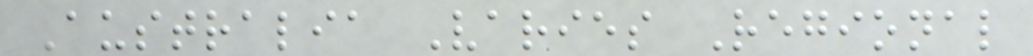Australia Varies Regional
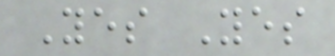Yes Yes
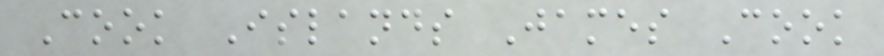Cook Islands James Cook
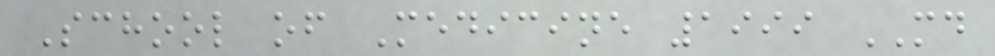School of Medicine 1999 MD
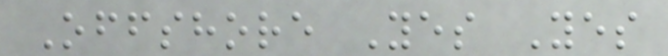Offshore Yes Yes
